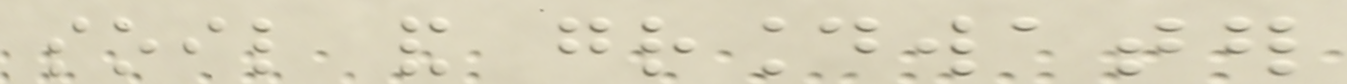soil and groundwater
